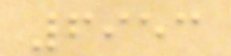6953
